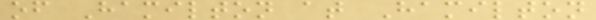of Hamilton at Hamilton
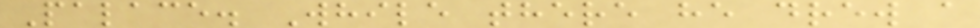Palace. While there he drew a
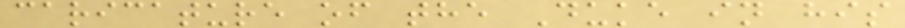caricature of the Duke in his
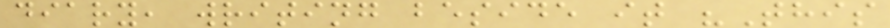diary, writing beside it "This
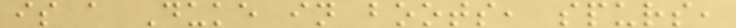is a Duke in boots, spurs,
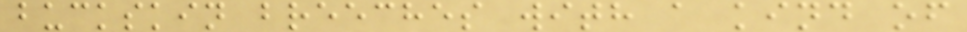buckskin breeches with a kind of
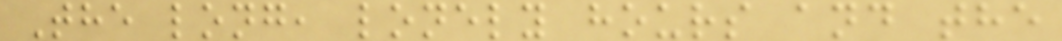The long, lonely hours and the
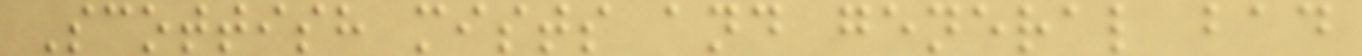Scottish mists and general bad
